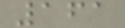161
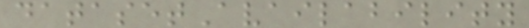datasetAvailability
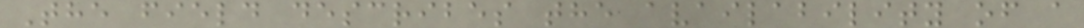The field describes the availability of a
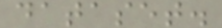dataset.
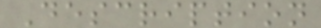Description
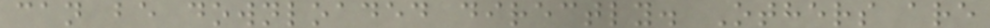can be downloaded directly. Others are
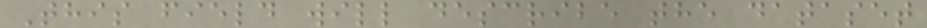This field will describe the dataset
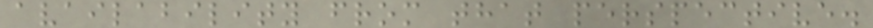availability from that perspective.
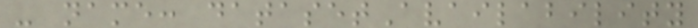- name: datasetAvailability
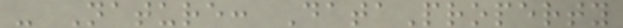- Nature: DataProperty
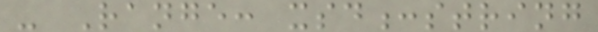- Range: xsd:string
